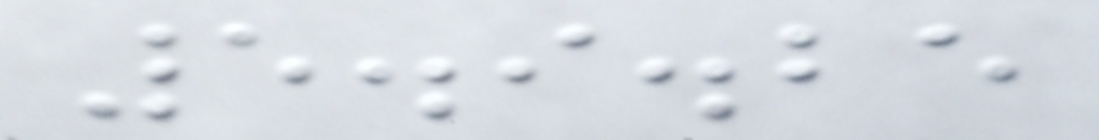5.9.25
